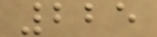225
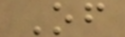Of
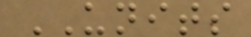UNITS
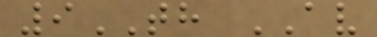9TH AV
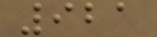921
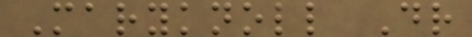Maryknoll Dr
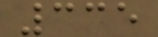335
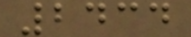2434
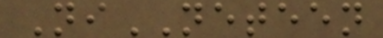NiNETEEN
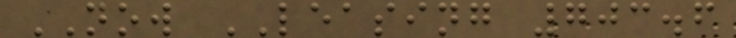NOW LEASING 703.6
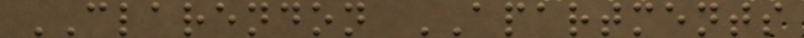CLARENDON APARTMENTS
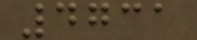4731
